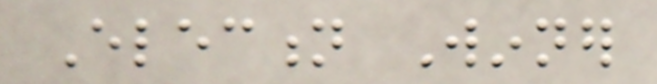Election Winner
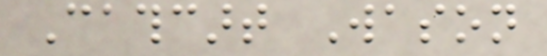Cathcart Wason
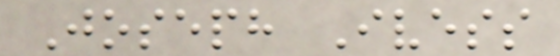Joseph Ivess
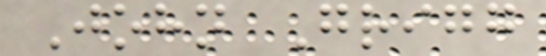John Grigg
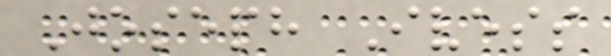Joseph Ivess
